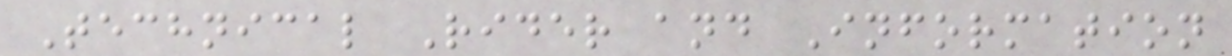Technical Rider and Information
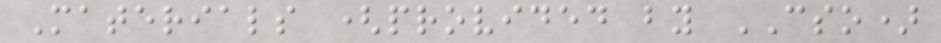Materials (provided by CSO)
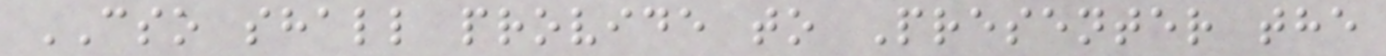CSO shall provide to Presenter the
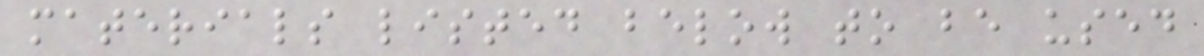materials listed below to be used
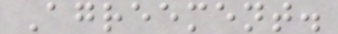Agreement.
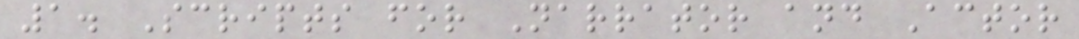1. Scripts for Narrator and Actor
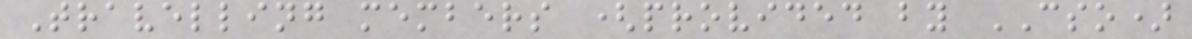Travelling members (provided by CSO)
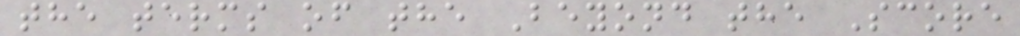the terms of the Beyond the Score
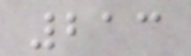213
